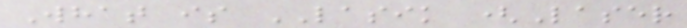What is LASIK (Laser
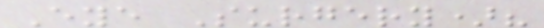Eye Surgery)?
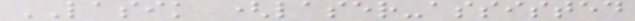LASIK (laser-assisted
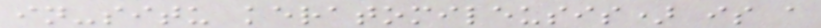in-situ keratomileusis) is a
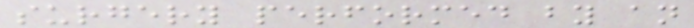surgery performed by an
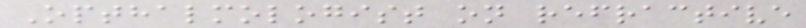Opthalmologist on refractive
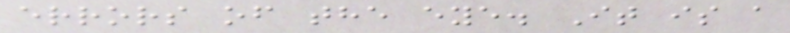errors of the eye. It is a
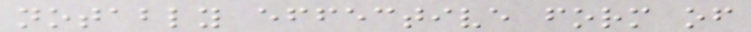notably effective form of
